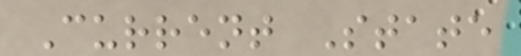Current State
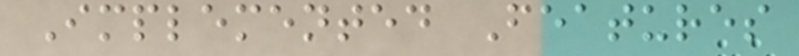Implemented Features
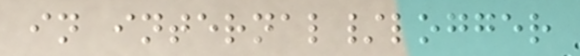in internal/logger
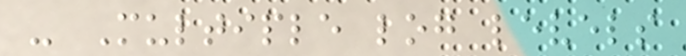- Multiple log levels
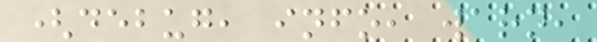(debug, info, warn,
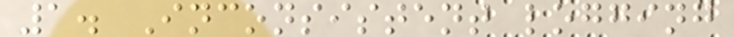1. Inconsistent logging
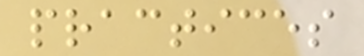practices
